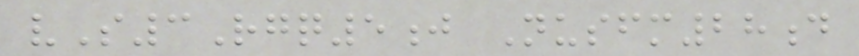vS3Rgq5j Nusfm28d
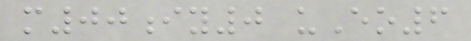m00iy0 uEo6
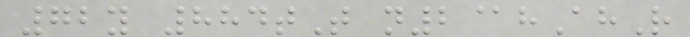72y 884tT n2@hAhR
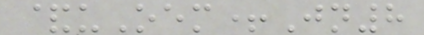&uOem+Jn8
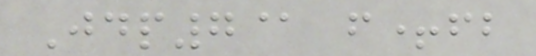Jdp7@ f+fb
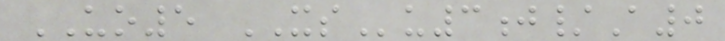UO5 XSu3j/A0
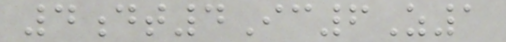4dt4Ic6Z1
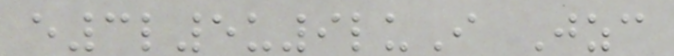e3l5u9luI Jzc
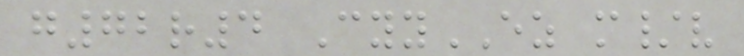g72r4 CyyEZ m/v
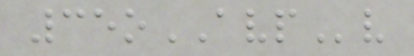35oAVPv
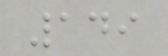149
